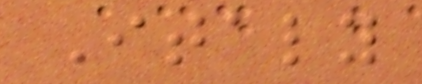Italy
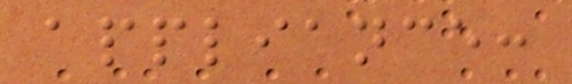appliance:
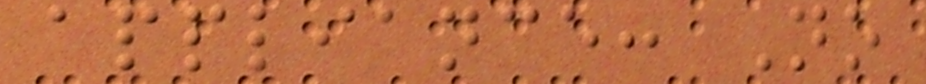appliance: No
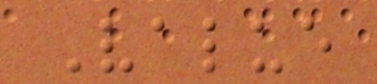Value
